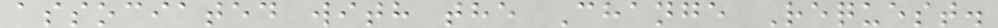associated with the Change Request.
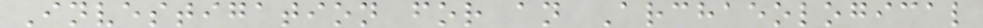Investigation for an Archaeological
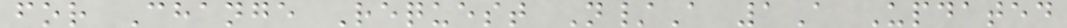for Change Request N/A 1A Updated
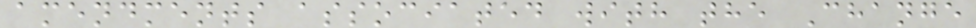amendments associated with the Change
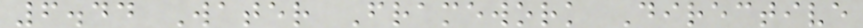6.44 Water Framework Directive
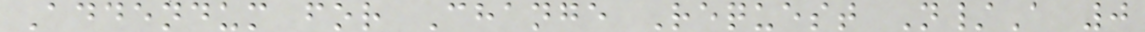Addendum for Change Request N/A 0
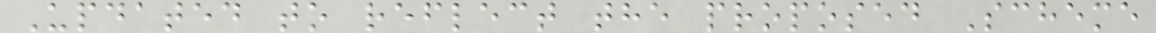Updated to reflect the proposed Scheme
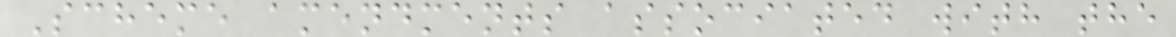Scheme amendments associated with the
